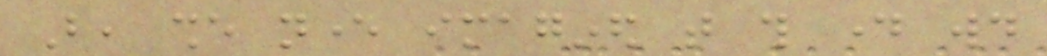But, she never imagined that this day would
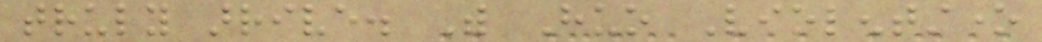truly arrive. With Huo Violentstone
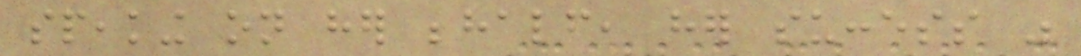speaking on her behalf, her success was
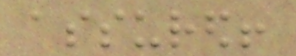assured!
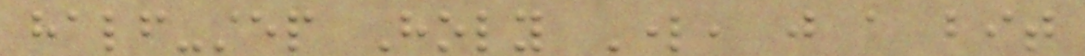half-step Holy Lord, just a bit
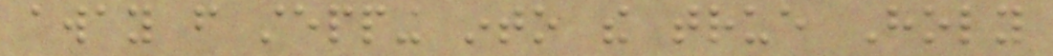away from stepping into the true Holy
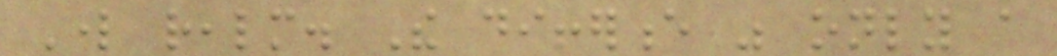Lord realm. The difference was only a
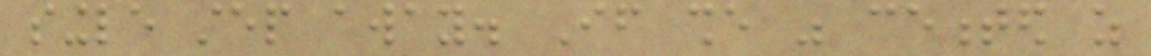single step away. If she was cemented as
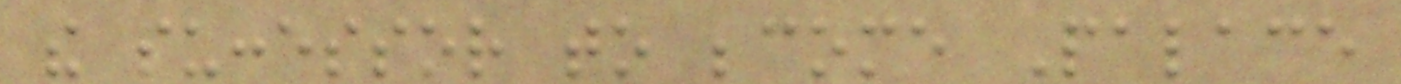the successor to become Palace
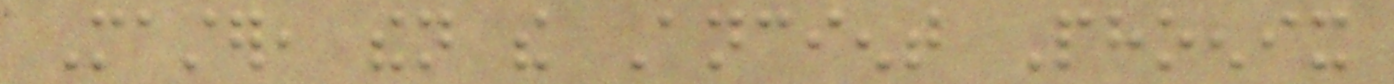Master, then the Ancient Phoenix
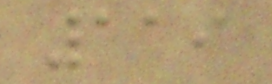119
